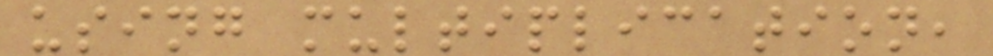using multiplication,
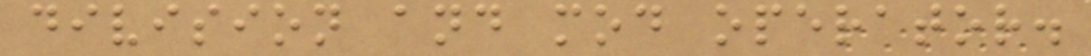division and mod operator.
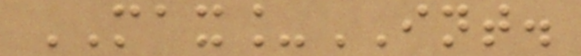MAX_INT.
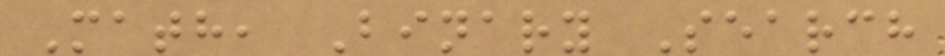Math, Binary Search
